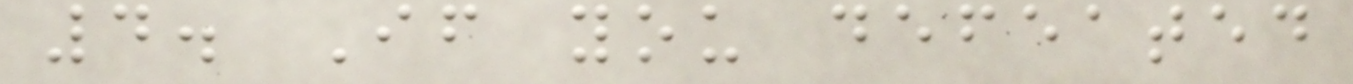4. If you defeated
